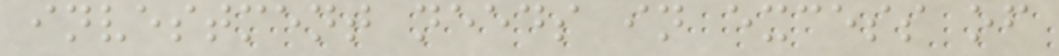investment needs in excess of
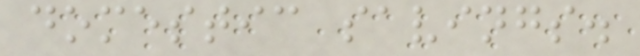domestic savings.
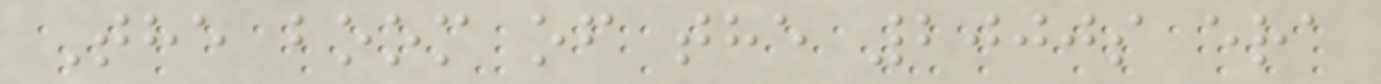The boom of the 2000s era
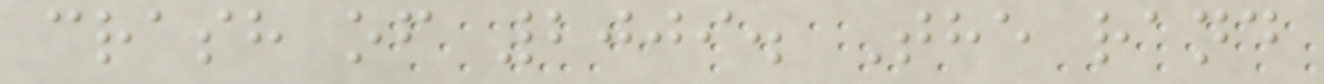crash of 2009. The rand
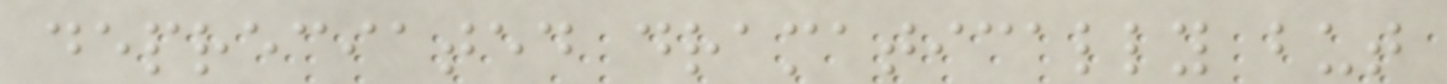depreciated dramatically but
